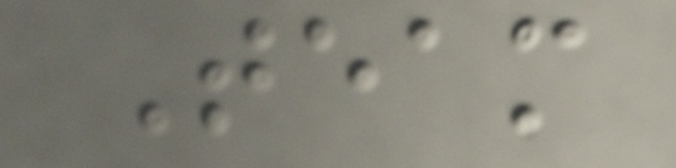Team
